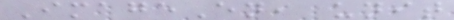ImageEn, unit
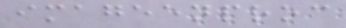imageenproc
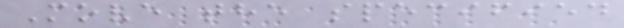Move the specified
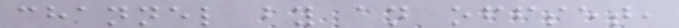channel by an offset,
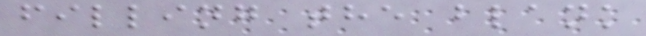filling the blank
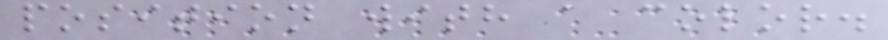position with a color.
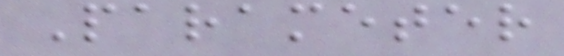Parameter
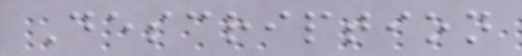Description
